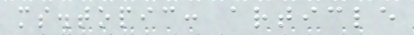ms.topic: article
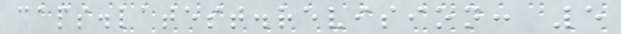caps.latest.revision: 5
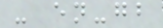- en-gb
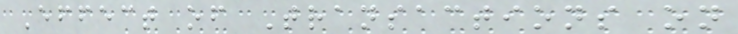Effect of Transactions on
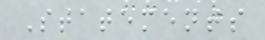Statements
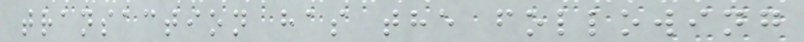transaction has the following
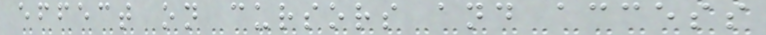effect on cursors and access
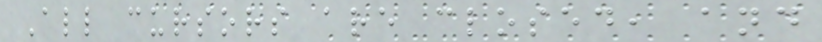All cursors are closed, and
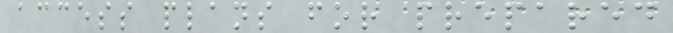access plans for prepared
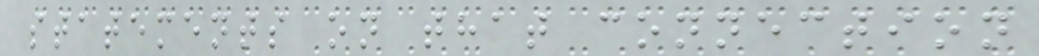statements on that connection
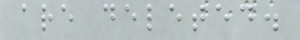are deleted.
